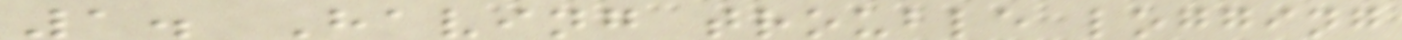1. Having trouble logging
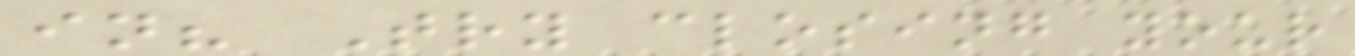in? Try closing your
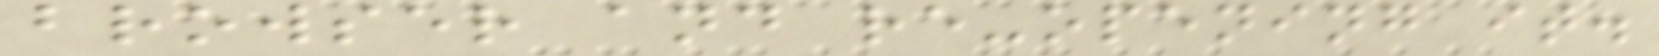browser and re-opening it.
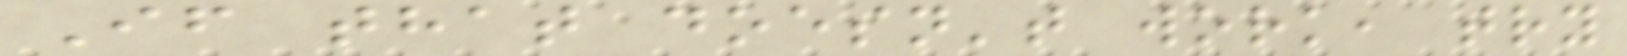If that doesn't work, try
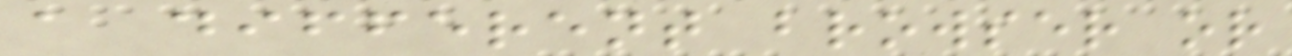a different browser or
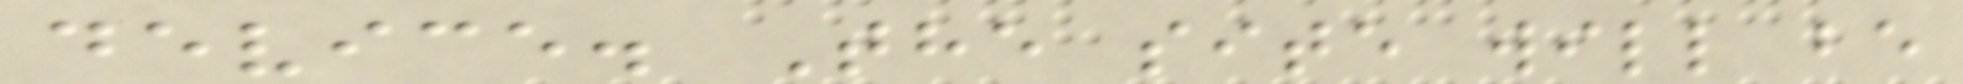device. The site will be
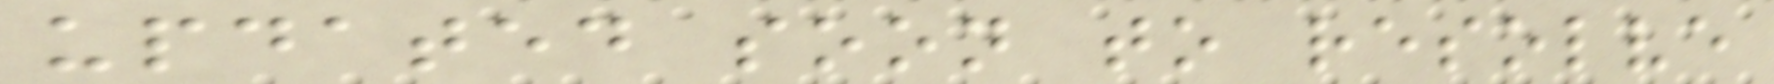updated soon to resolve
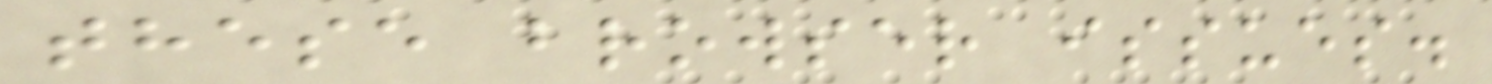these browser issues.
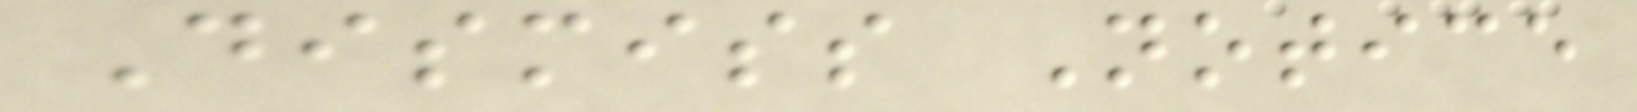Dismiss Notice
